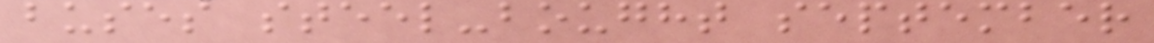buses steel-bought september
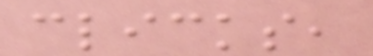clicks,
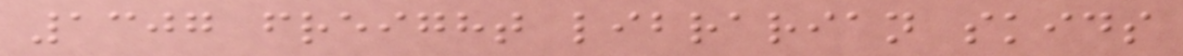1307 freight librarian skids
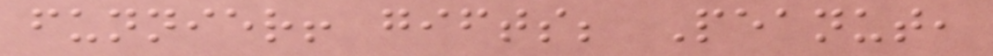funnier! gifts; Peanut,
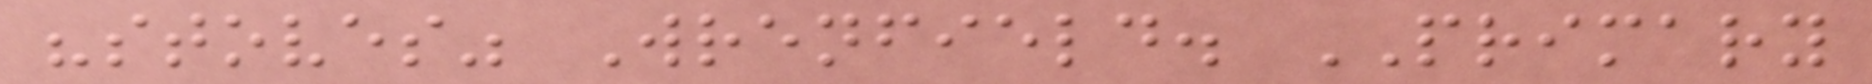"stoves" Wrenfield. PRIMARY
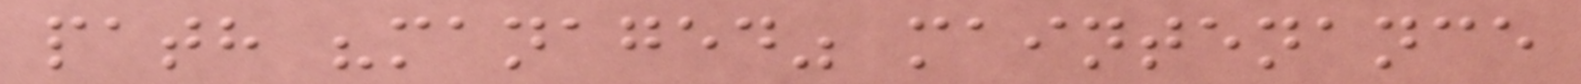path "managed" maintenance
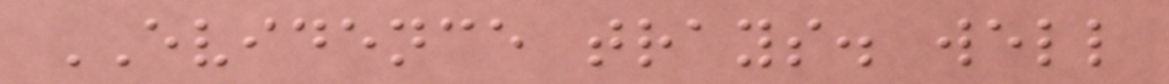EVIDENCE trays. well
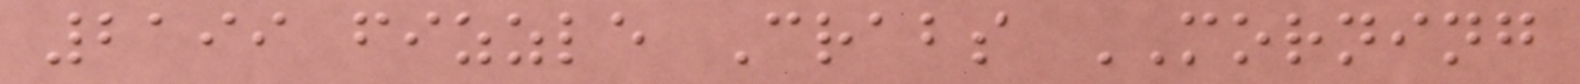2199 fizzle Crabs MORNING
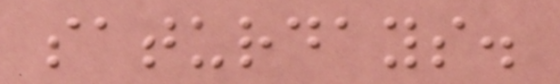saturdays.
